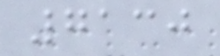7130
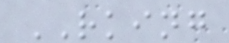RKING
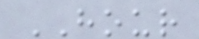HOUR
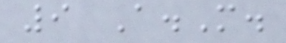9 A.M.
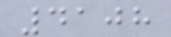4108
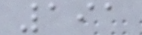191
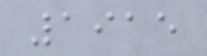1915
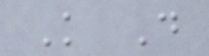K D
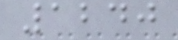1240
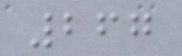267
